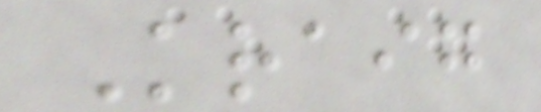Kraig
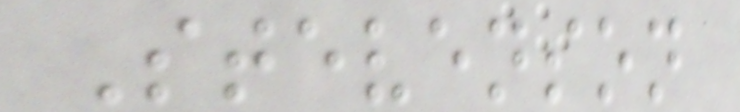Stevenson
